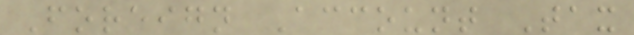Foreign Account Tax
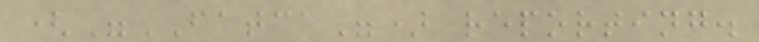("FATCA") reporting.
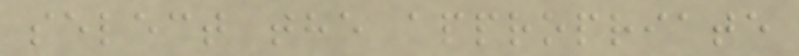select the appropriate
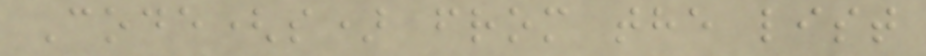Code(s) from the list
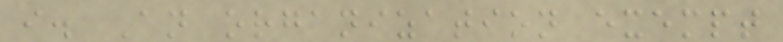i. An organization exempt
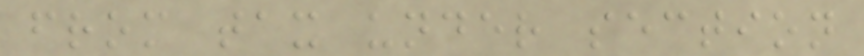from tax under section
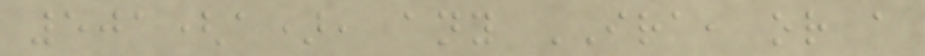501(a), any IRA, or a
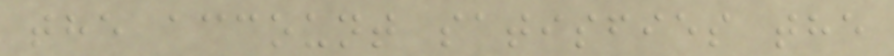the account satisfies the
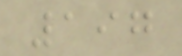197
